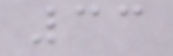33
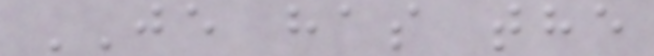JE has the
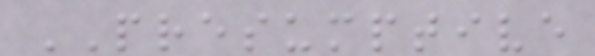PRESUMPTIVE
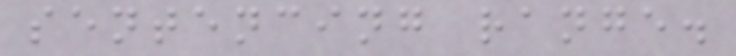sentencing range.
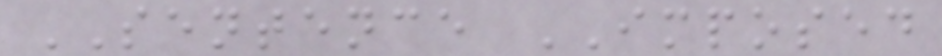SENTENCE IMPOSED
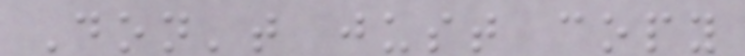Don't just copy
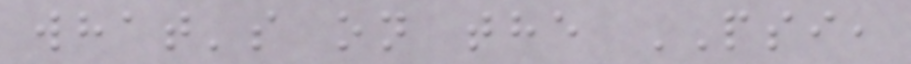what's on the PSI,
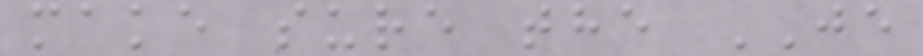make sure the JE
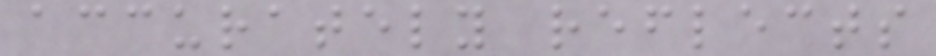accurately reflects
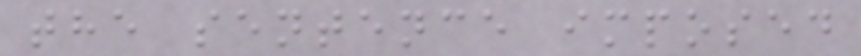the sentence imposed
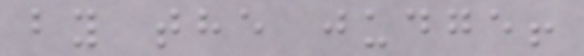by the judge!
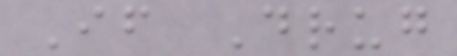If Drug
